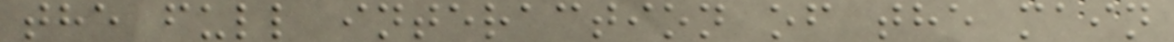the full interaction of the main
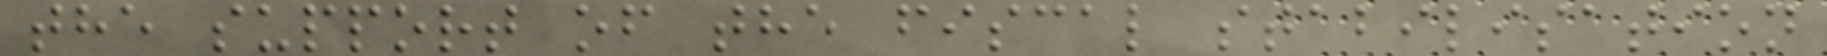the support of the fiscal stabilisation
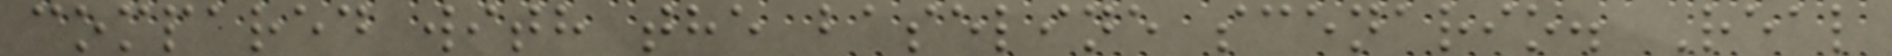compared with the baseline scenario. Real
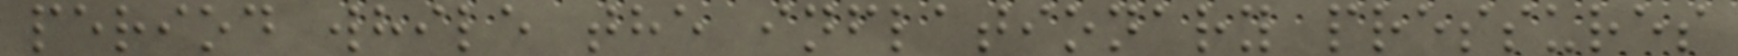period while the inflationary pressures
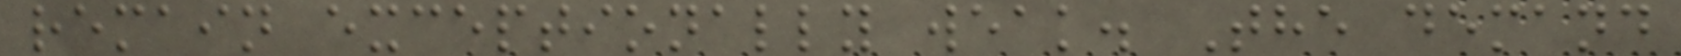remain exceptionally weak. The demand
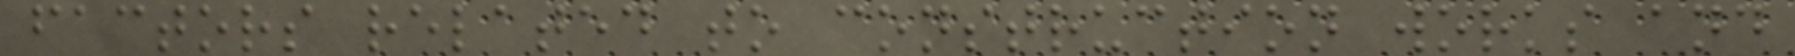factors related to construction works and
